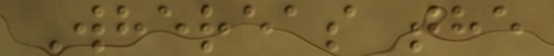Whereas the
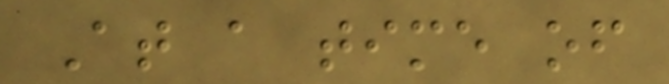At a time of
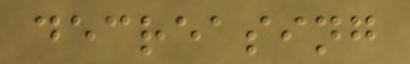decreasing
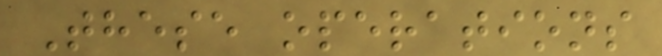These operations
